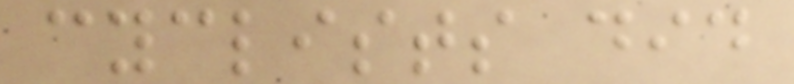cyclists did
